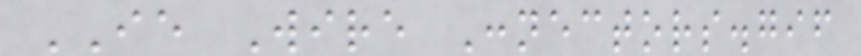IE Wire Connectors.gif
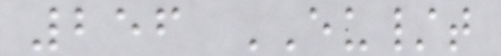256 EU/t
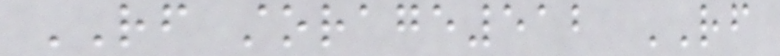RF storage512 RF
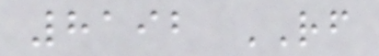8192 RF
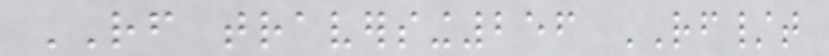RF traversing256 RF/t
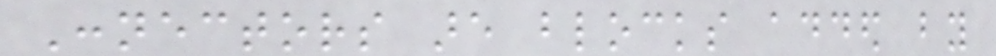Connectors are blocks added by
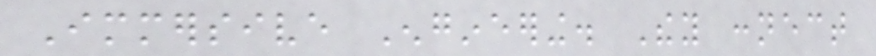Immersive Engineering. They connect
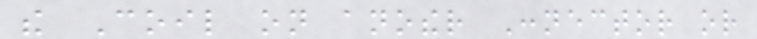the Coil on another Connector or
